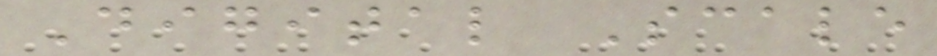Digital Scale
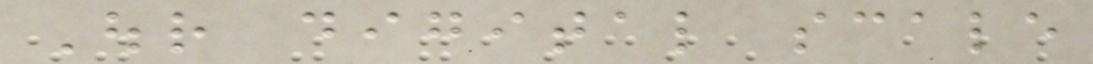Our digital scale
